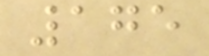175
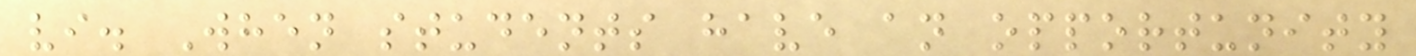vi. When students have an opportunity
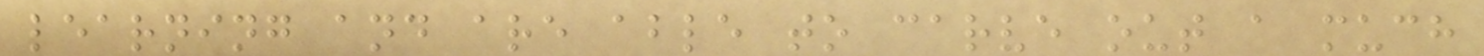learning and are able to carve out a much
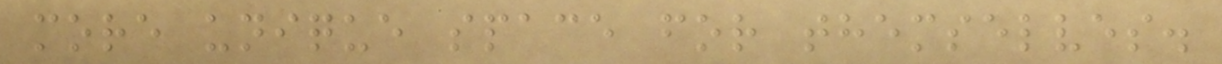more unique space for themselves.
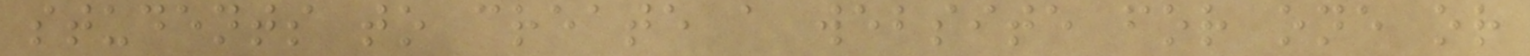students to create a website for one or
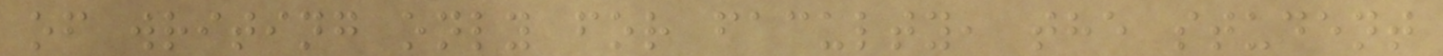of writing only for faculty, the student
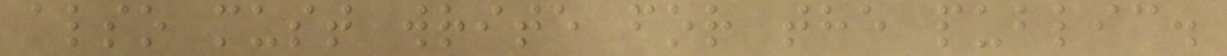also must write for the public.
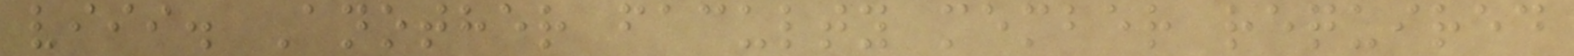viii. Another faculty member required
